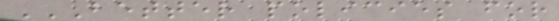BETTER POLICIES FOR
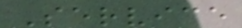Service
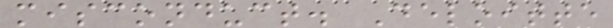misconduct. Deloitte
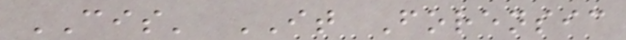CIS' IT Forensic
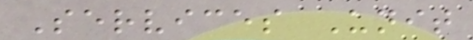Services Unit
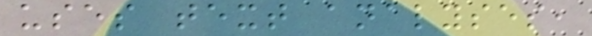uses text analyses,
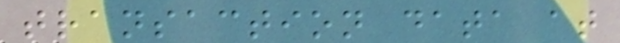transaction data at
